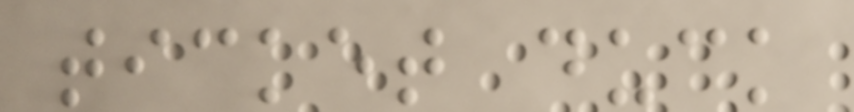ticket duck
